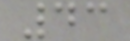43
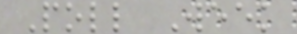Poll Week
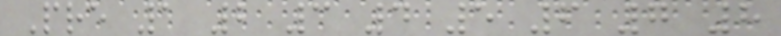Pre 1 2 3 4 5 6 7 8
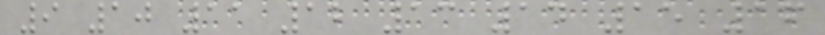9 10 11 12 13 14 15 16
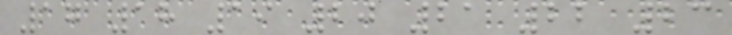17 18 19 20 21 22 23
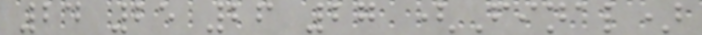24 25 26 27 (Final)
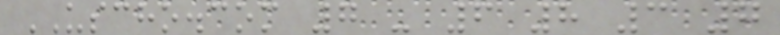USCHO.com 7 - 6 8 3 7
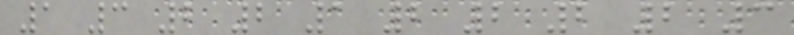1 3 2 2 1 2 2 2 2 3
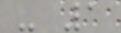- 1
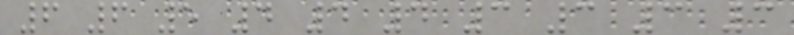6 6 5 4 4 4 3 3 3 3
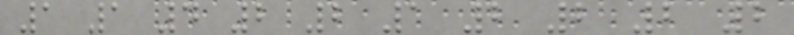1 1 4 2 2 1 2 2 2 2
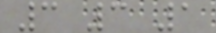3 3 1
